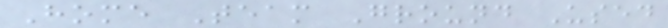Home Team Ground Used
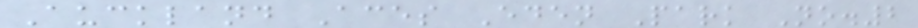Auckland Aces Eden Park No.2
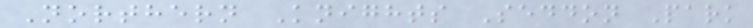Northern Knights Seddon Park
